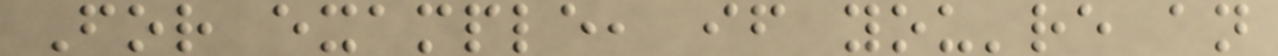For example, if you're an
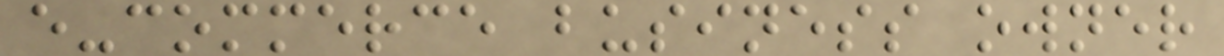e-commerce business owner
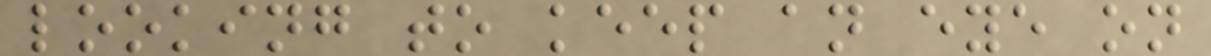looking to keep an eye on
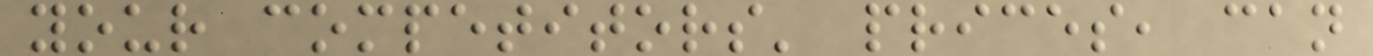your competitors' prices, can
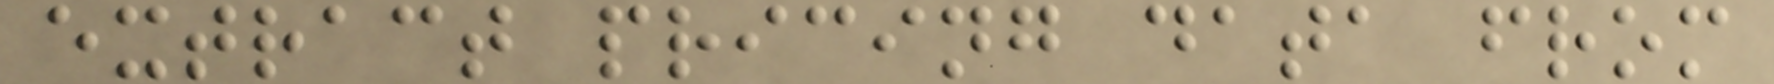extract pricing data from
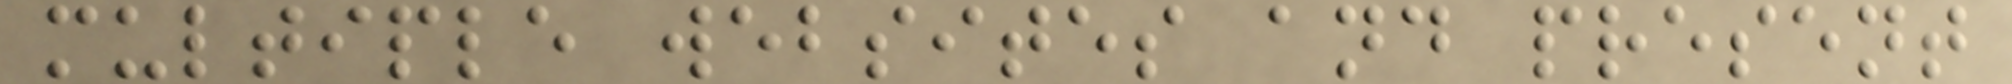multiple websites and present
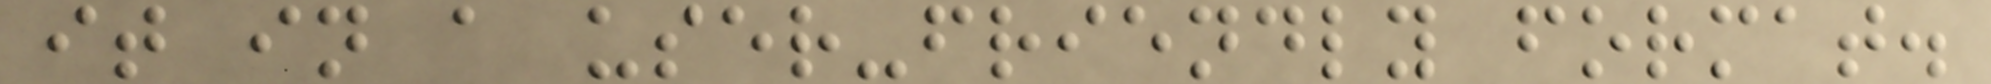it in a user-friendly format.
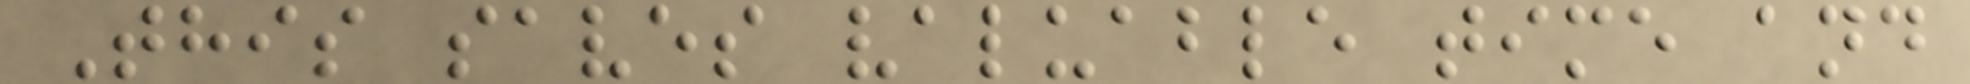This saves valuable time and
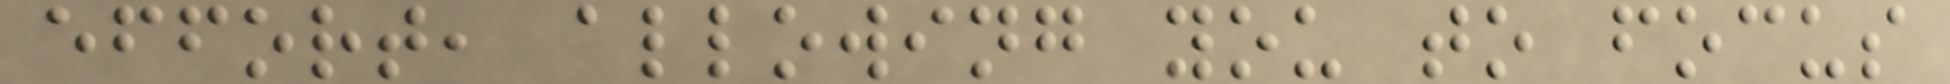effort, allowing you to focus
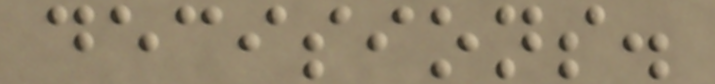decisions.
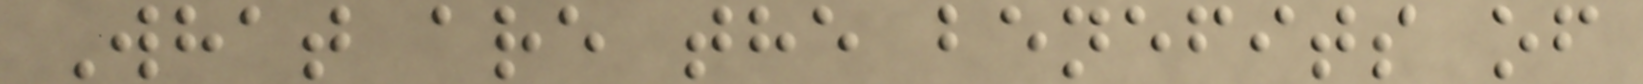What are the benefits of
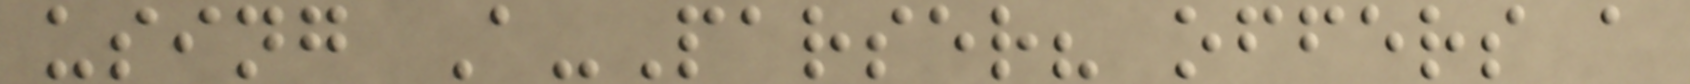using A-Parser? offers a
